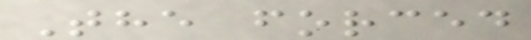The forced
